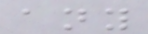any
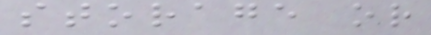storage or
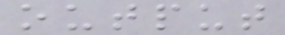output
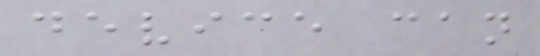device can
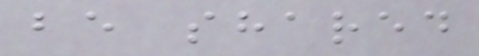be shared
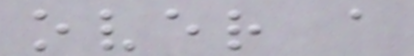over a
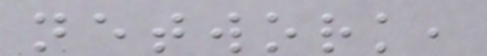network,
